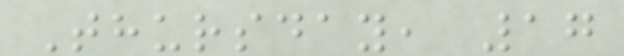Thursday, 17
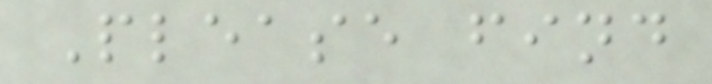Please find
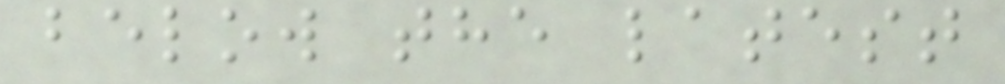below the latest
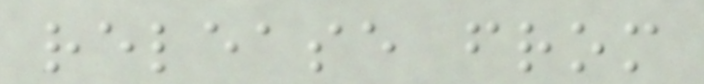release from
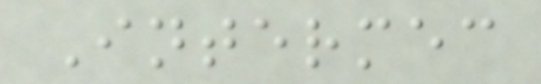Intermec
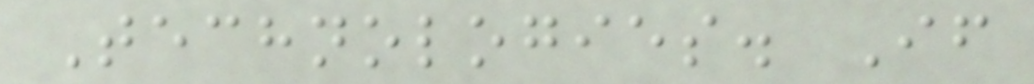Technologies. If
